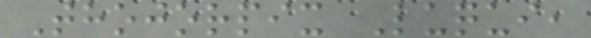Thojorpix Luqui,
